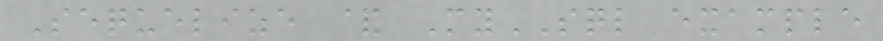Sequelize & MySQL example
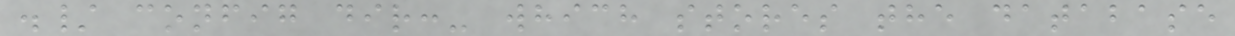./ config dir:- which stores the database
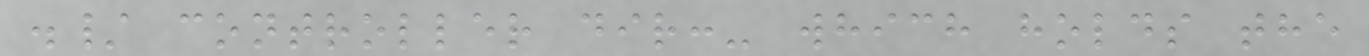./ controller dir:- which holds the
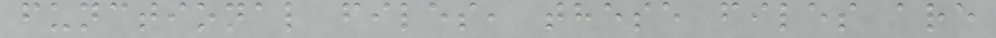functional files, these files are
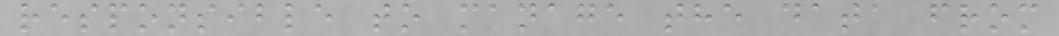responsible to manage the data from
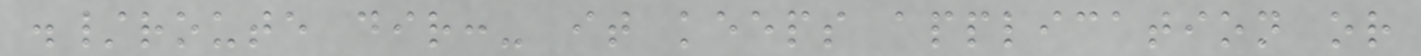./route dir:- it keeps application or
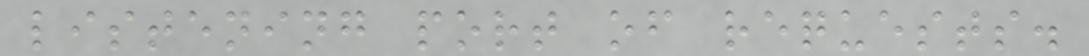listening port of requests.
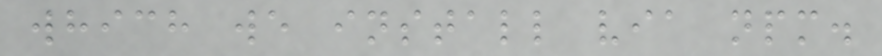which we install via npm.
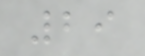29
